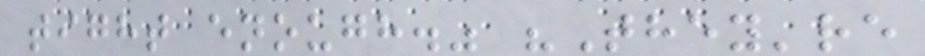tight enough." "They're
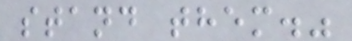stand them."
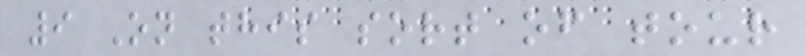9 On this sort of tour
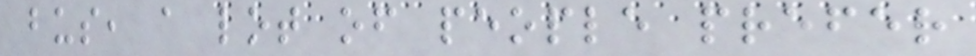bus, a lot of people prefer
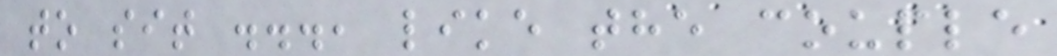to sit ..., like the couple
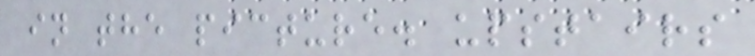in the picture. upstairs
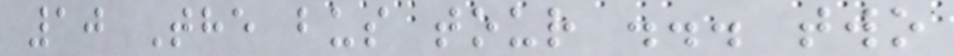10 The bus tour ... two
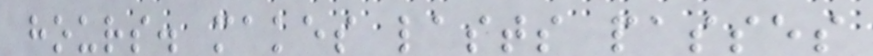hours. makes lasts passes
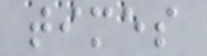times
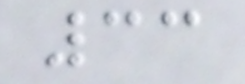33
